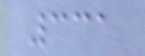331
